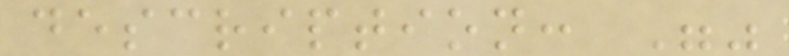description: ""
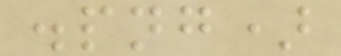.png)
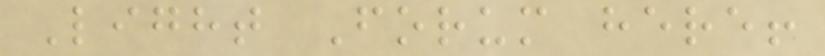Light Forum here!
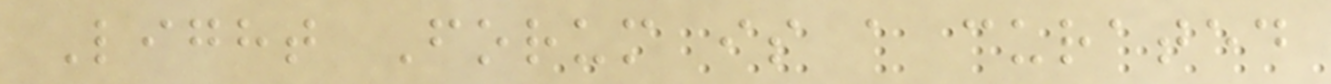Light Forum is a curated
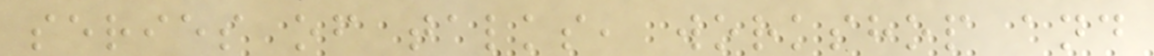series of talks, workshop and
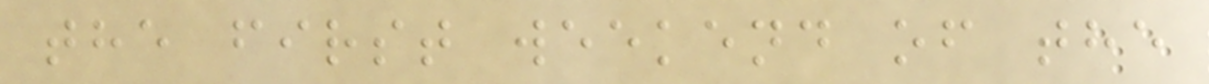the first weekend of the
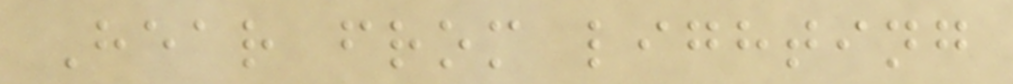Hear from lighting
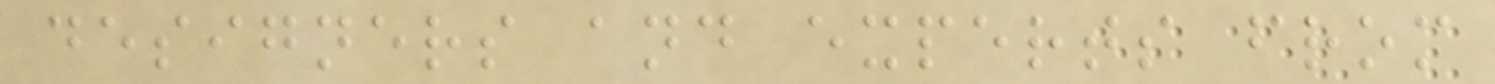designers and experts from
